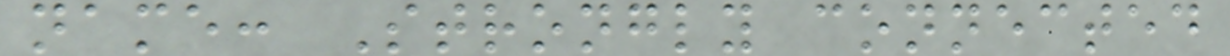name: Strongly connected
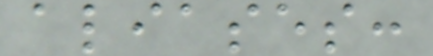aliases:
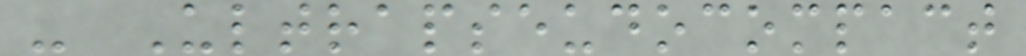- Ultrapseudocompact
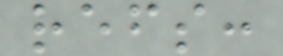refs:
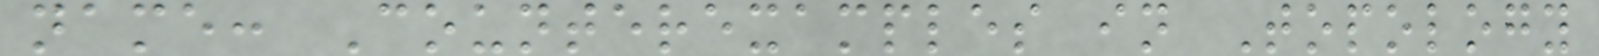name: Counterexamples in Topology
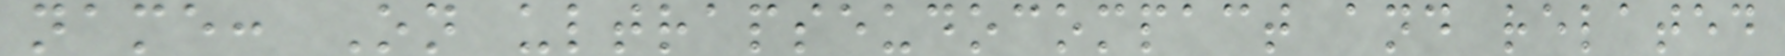name: On ultrapseudocompact and related
